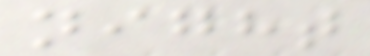night
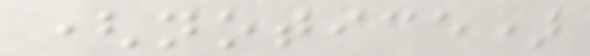(notice)
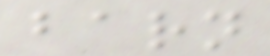barn
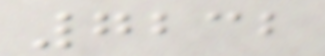7232
